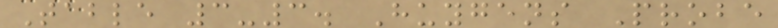Table 3-3. Huygens Probe
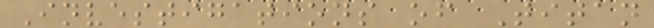Investigations of Titan
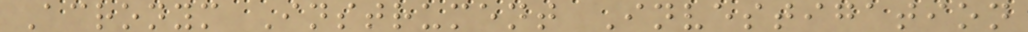Acronym Instrument Investigation
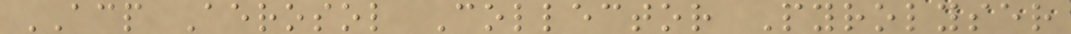ACP Aerosol Collector Pyrolyser
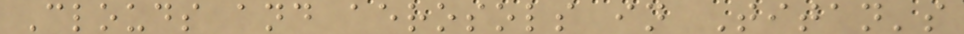Clouds and aerosols in Titan's
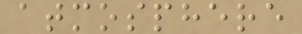atmosphere
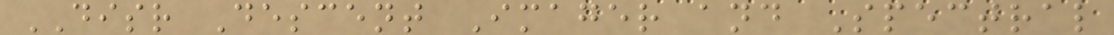DISR Descent Imager and Spectral
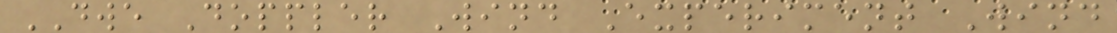DWE Doppler Wind Experiment Wind
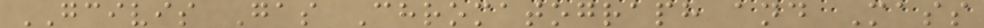GCIVIS Gas Chromatograph and Mass
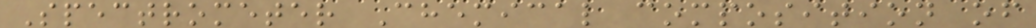Spectrometer Chemical composition of
